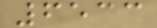6533
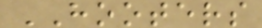HOOTERS
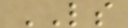LS
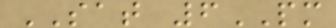SAT 6PM
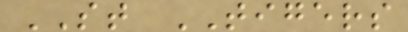ST TIGERS
